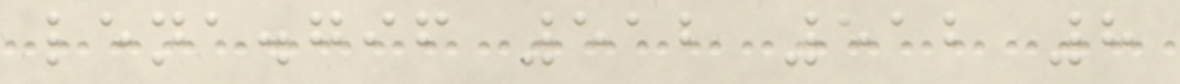lena.gif 512 512 8
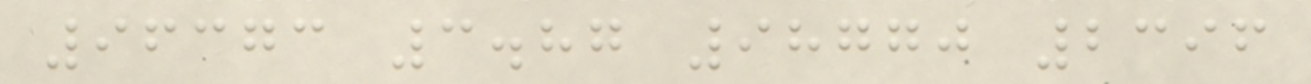96373 3.87 98770 2396
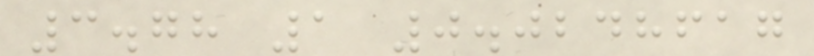3.78 1 0.0248617
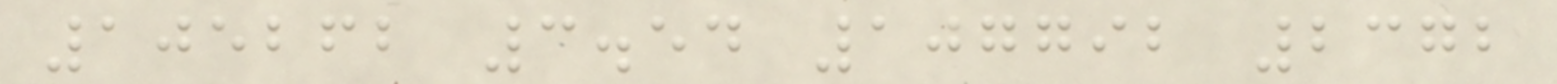105262 3.54 107792 2372
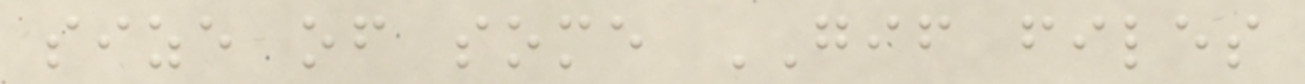size of some GIF files
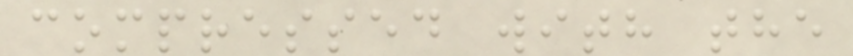compressed with the
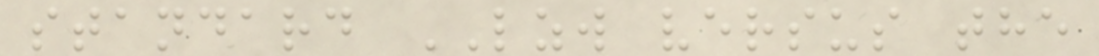standard LZW versus the
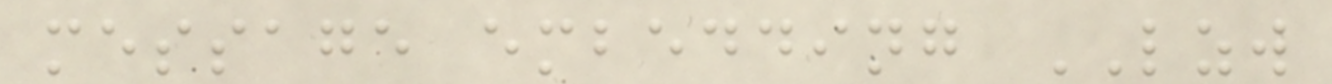message embedding LZW
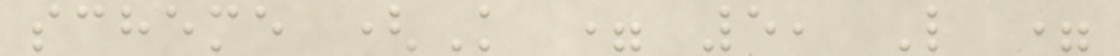scheme (K = 5, L =
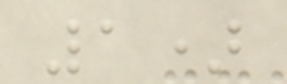1)
